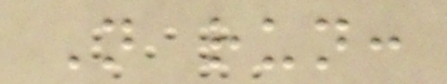Not run:
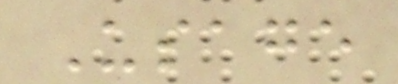Usage
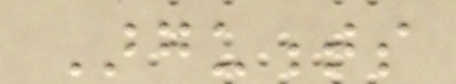Arguments
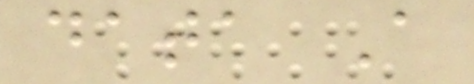data A
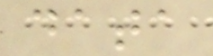data
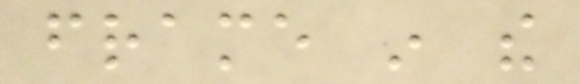frame in the
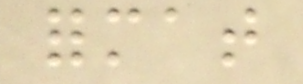format
